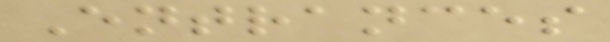Entrances
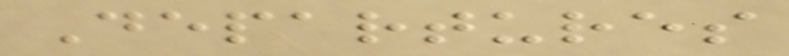Departures
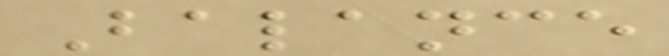Balance
